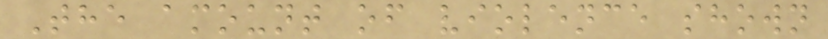The amount of violence shown
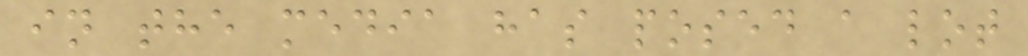in the media has posed a lot
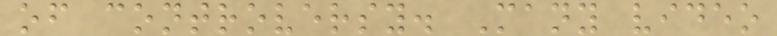of controversy. Many video
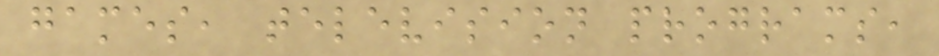games, television programs,
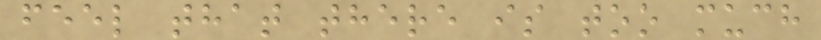feel that there is too much
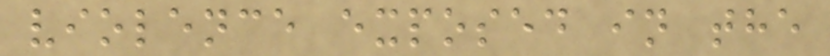violence exposed in the
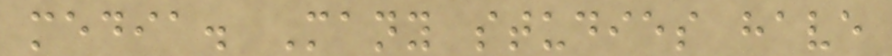media. Many studies have
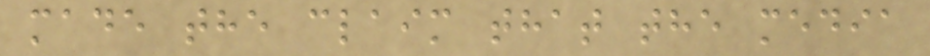made the claim that the media
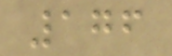176
